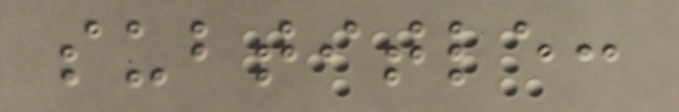subtitle:
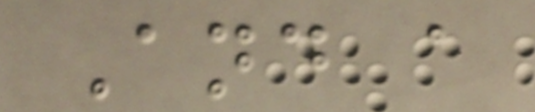And a
